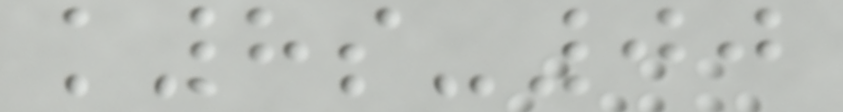k8s-00
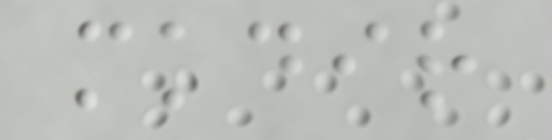mkdir
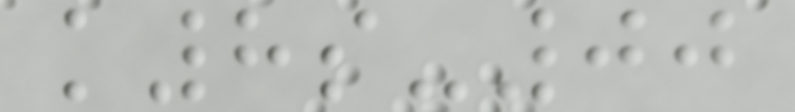k8s-00
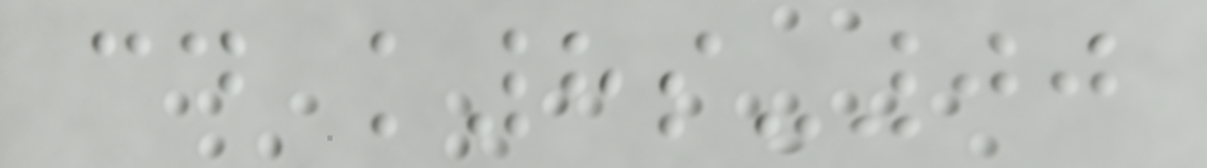cd k8s-00
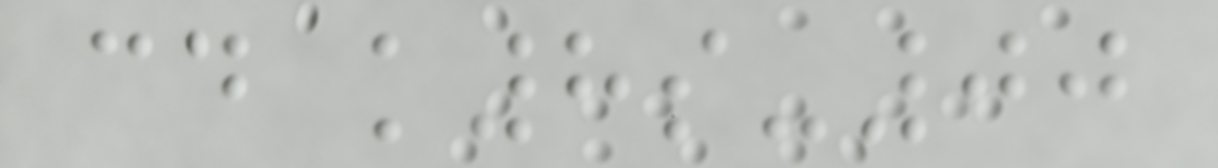cd k8s-00
